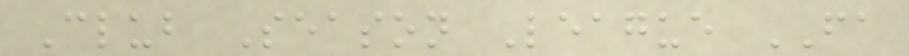Club Season League FA
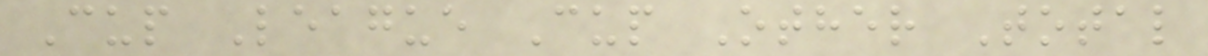Cup League Cup Other Total
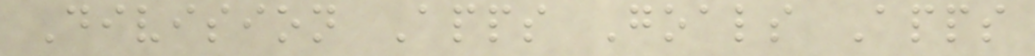Division Apps Goals Apps
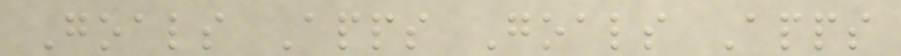Goals Apps Goals Apps
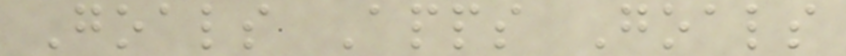Goals Apps Goals
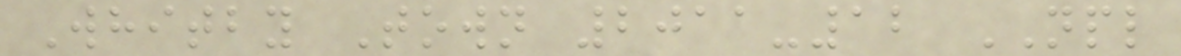Whitby Town 2011-12 NPL
